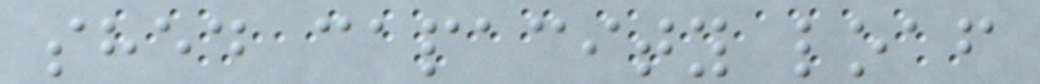shed capacity loaf
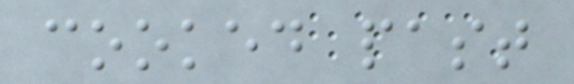cooked past
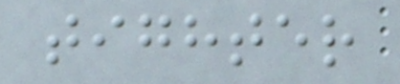tighter
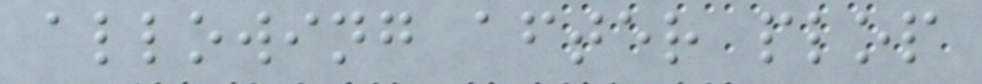allowing after plop
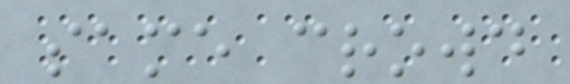same crowd
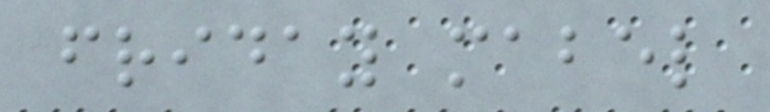friday mabel
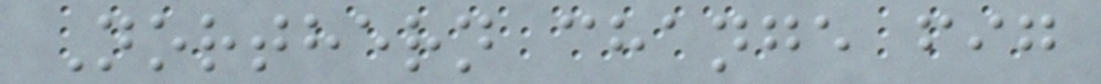Northern change fig
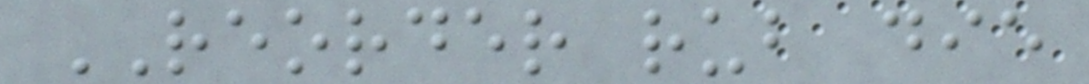REORDER rub die
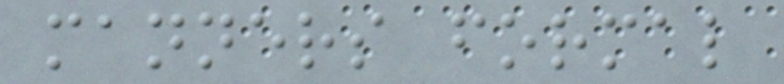manners formal
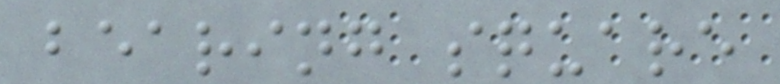bearing square
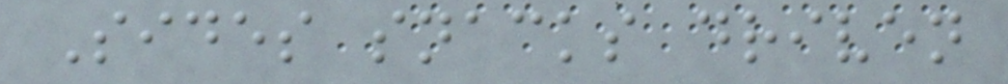Sides snacks driven
